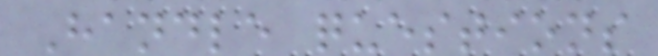Handle questions
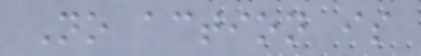No action is
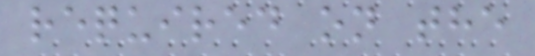required on the
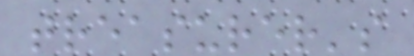treasurer's
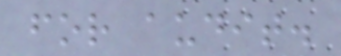for audit.
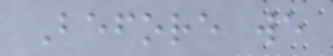Before we
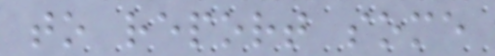to report some
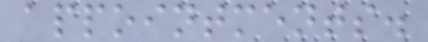appointments.
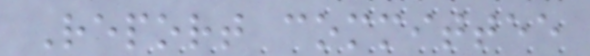Report committee
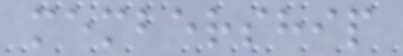membership
